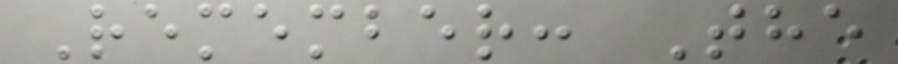Remember: The
